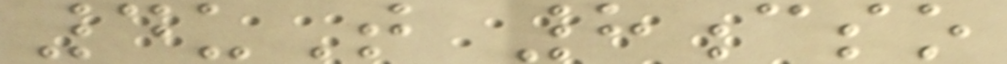4uT 8cso
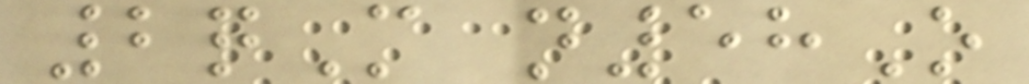2qM n58O
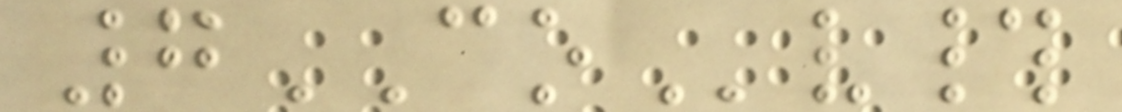7COv#
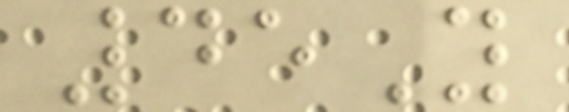45Y
